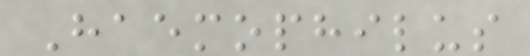Haemophilus
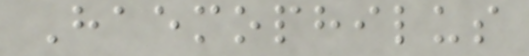Haemophilus
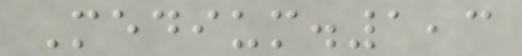Medium.1,3
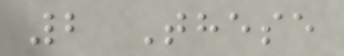2 These
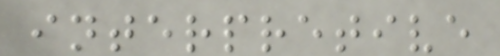interpretive
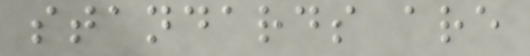standards are
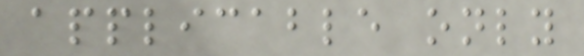applicable only
